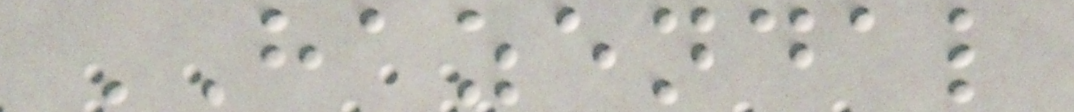HAZENDAL
